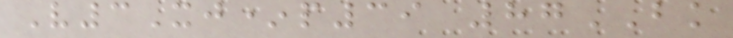V3Xj*p39 87BK
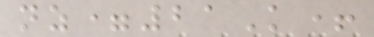nz=21K+
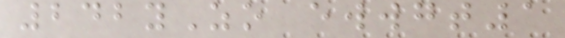242yZo ewwgt1
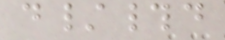d/#d
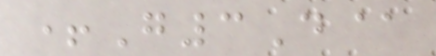+G3D@
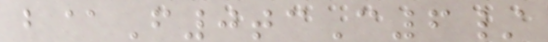b@F0tcC6/
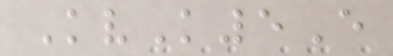KvK5E
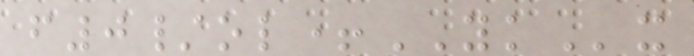f0/ol+YKx
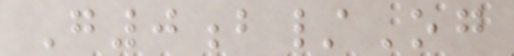G0b/Og
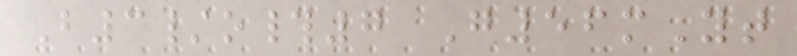B3/o#7 G56mYt
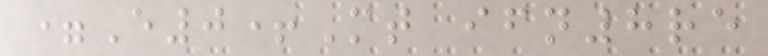=E0+Mt ifn8re
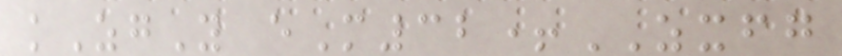kZgY eM32+ZXFG
